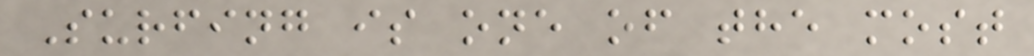Surfing is one of the most
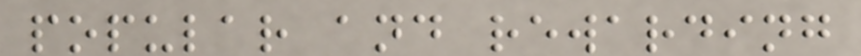popular and rewarding
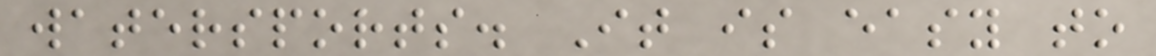watersports. It is easy to
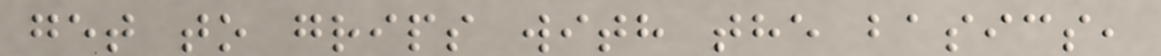get to grips with the basics,
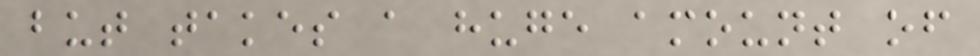but takes a huge amount of
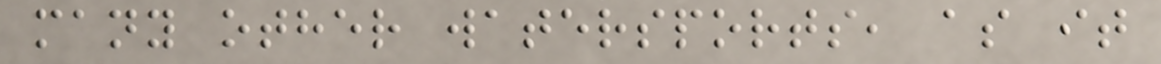many other watersports, as it
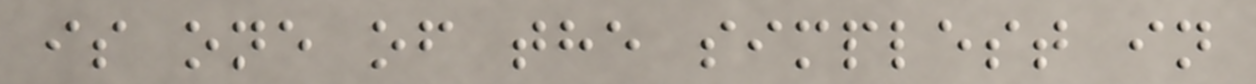is one of the simplest in
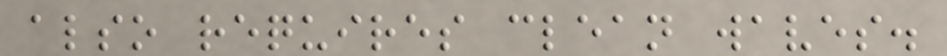also requires clean waves.
